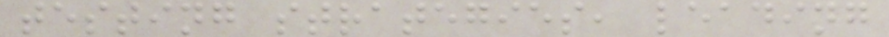testing strategies, leading
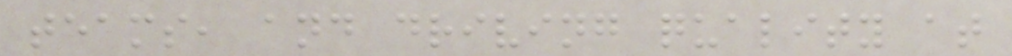teams, and driving quality at
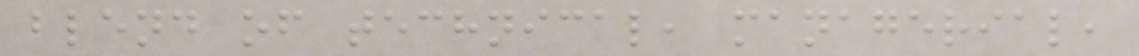blend of technical, managerial,
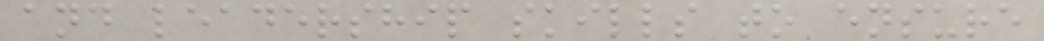and leadership skills to ensure
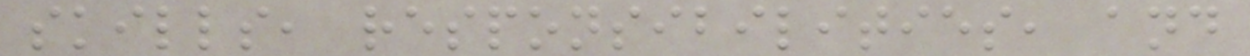skills, responsibilities, and
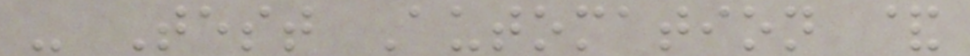- Test Automation &
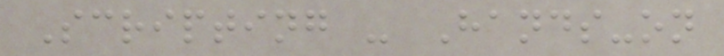Scripting - Hands-on
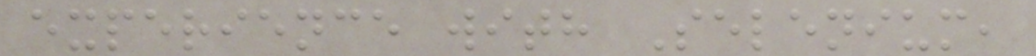experience with Selenium,
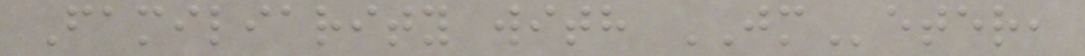Familiarity with JMeter,
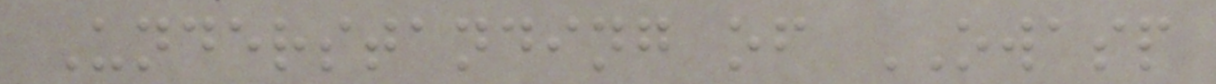Understanding of OWASP
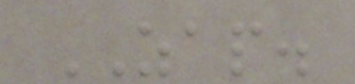ZAP.
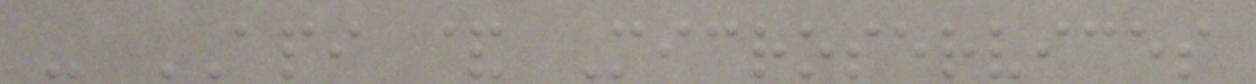- API & Microservices
